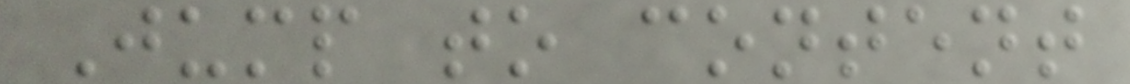Jump to content
